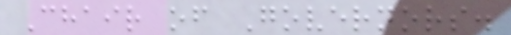Chair of Governors.
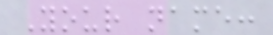Your name:
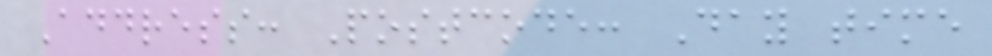Address: Postcode: Day time
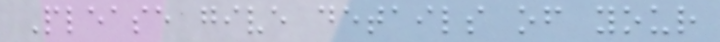Please give details of your
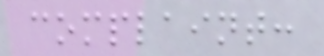complaint:
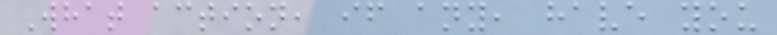What action, if any, have you
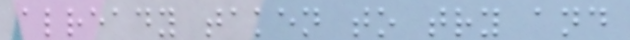already taken to try and
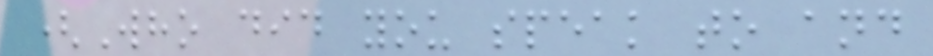(Who did you speak to and
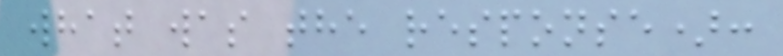what was the response):
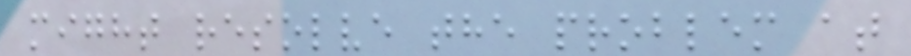might resolve the problem at
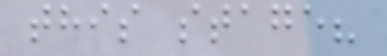this stage?
